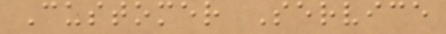Customer Service
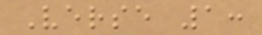Verse 1:
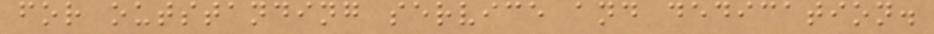for outstanding service and dedication.
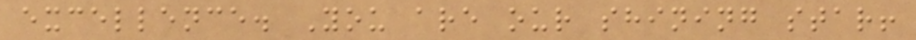excellence. You are our shining star!
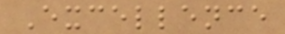Excellence
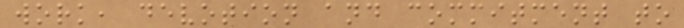work, devotion and commitment to
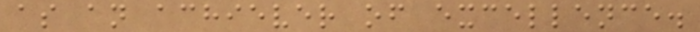as an achiever of excellence.
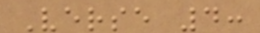Verse 4:
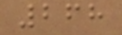268
